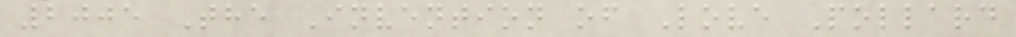2005 The Invention of Love Pollard
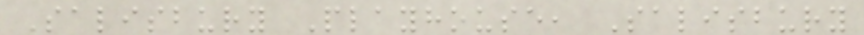Salisbury Playhouse, Salisbury
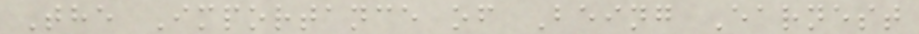The Importance of Being Earnest
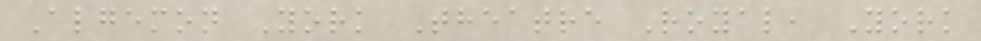Algemon York Theatre Royal, York
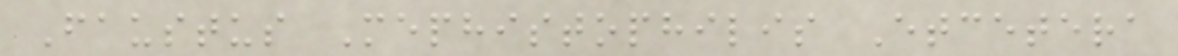Faustus Mephistophilis Etcetera
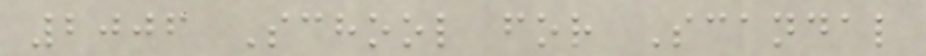2006 School for Scandal
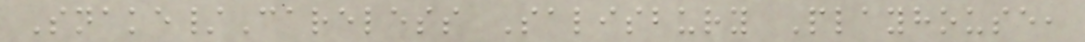Snake/Careless Salisbury Playhouse,
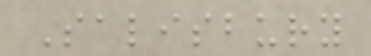Salisbury
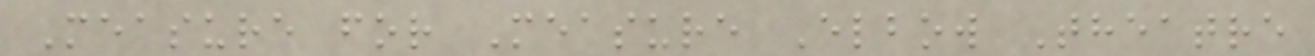Measure for Measure Elbow Theatre
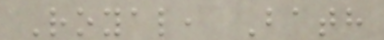Royal, Bath
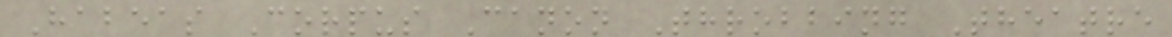Habeas Corpus Canon Throbbing Theatre
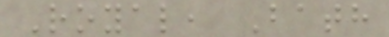Royal, Bath
